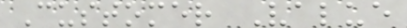Customer Value
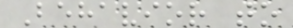Behavior to
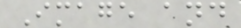Image and
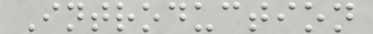Introduction
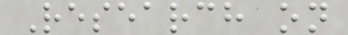Research on
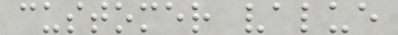customer value
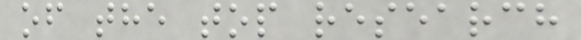of the top research
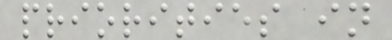priorities in
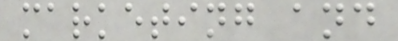marketing and
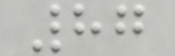87
